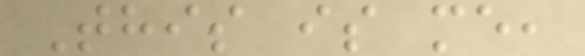This is me,
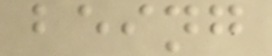being
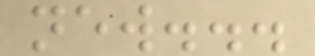new...
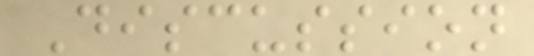Discussion
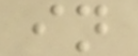in
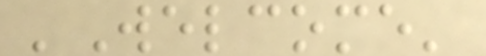'Welcome'
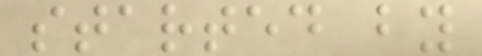started by
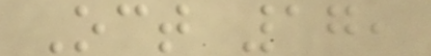Oct 17,
